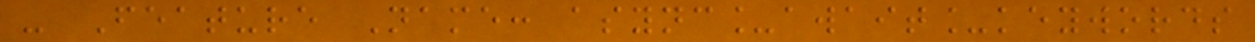- Feature Name: async_await_keywords
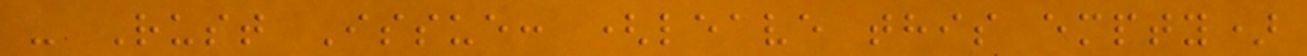- Rust Issue: (leave this empty)
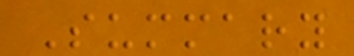Summary
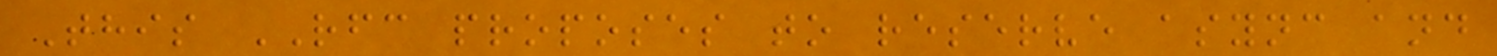This RFC proposes to reserve async and
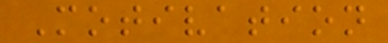Motivation
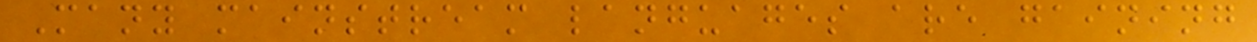Many mainstream languages are gaining
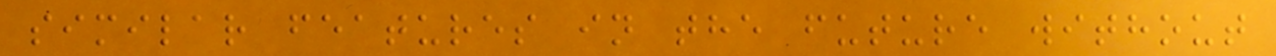similar features in the future without
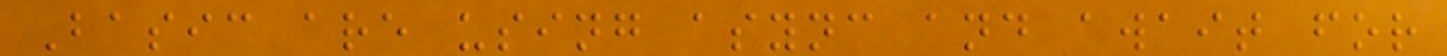Basic are using async and await for
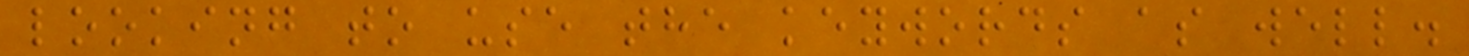looking to use the keywords as well.
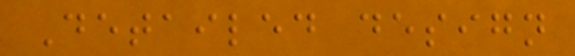Detailed design
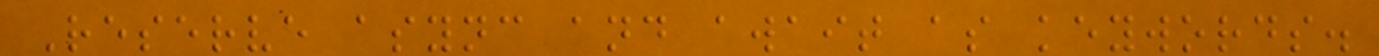Reserve async and await as keywords.
